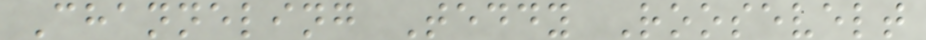Channeling Teddy Roosevelt
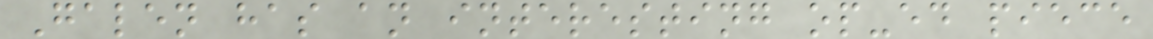Galen has an interesting op-ed piece
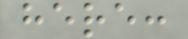here:
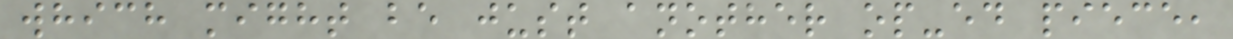which might be just another op-ed piece,
